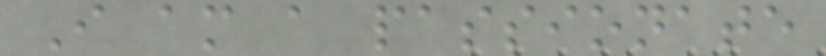I am a passionate
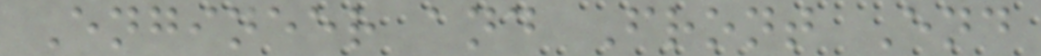Engineer and Front End
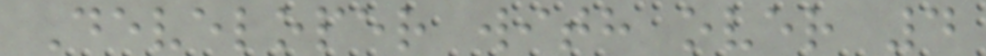Developer with over 4
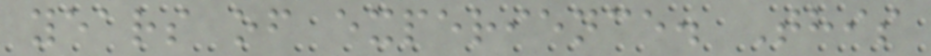years of experience. This
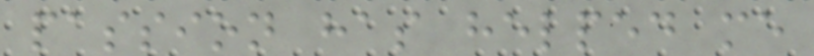passion has helped me
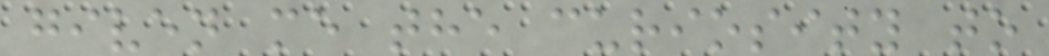given me the curiosity to
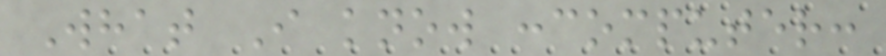What I know :computer:
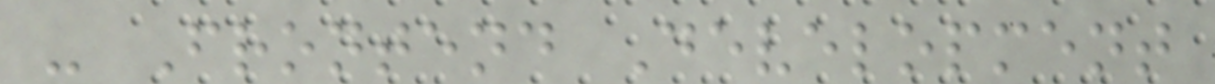- Frontend Development
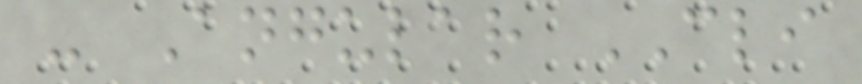- Angular CLI
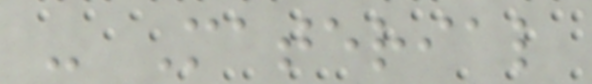- Material
